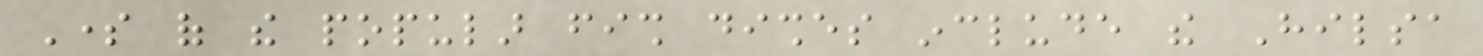Some of the popular fish dishes include the Hilsa
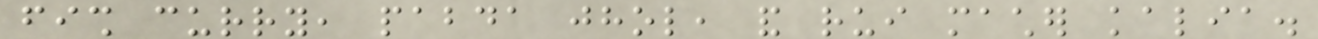fish curry, pabda jhol, and rui macher kalia.
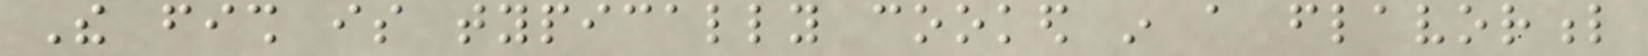The fish is typically cooked in a flavorful
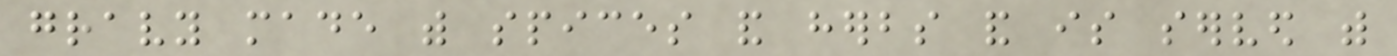gravy made with spices and herbs and is served with
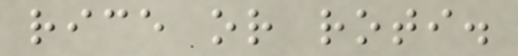rice or roti.
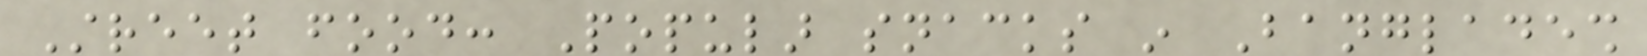Street food: Popular snacks in Bangladesh
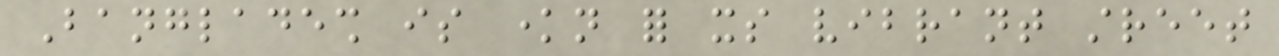Bangladesh is known for its vibrant street
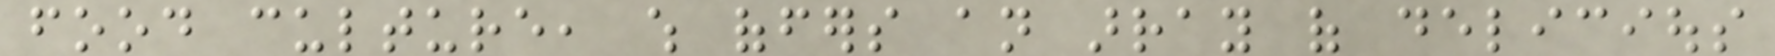food culture, which offers an array of delicious
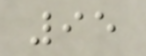95
